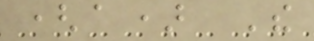(a) The
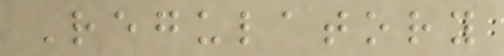Regulatory
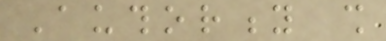Authority shall
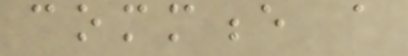commence a
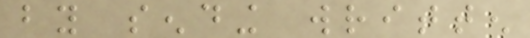by sending written
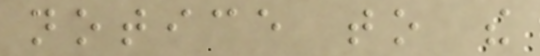notice to the
